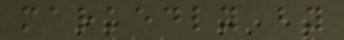markedly by
